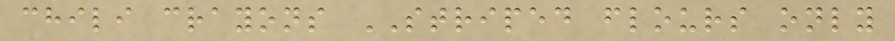chili crayons STRIPED flours only
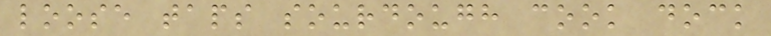loose taps sourdough cook dock
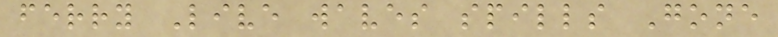ferry Live waves spills Gone
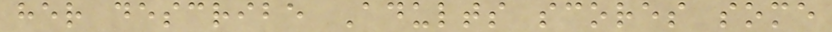her describe Adults scores some
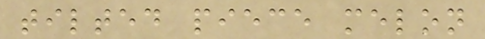tilted piece melon
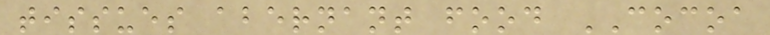tissues abernant food COCOA
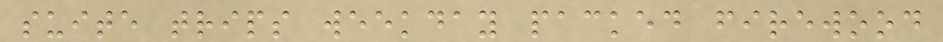suite trips weekday packed firewood
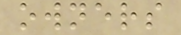owners
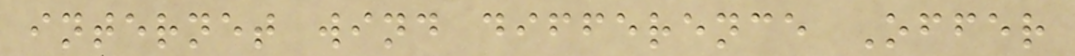internet wind difference Offer
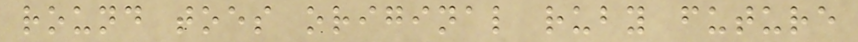round toes original ruby future
